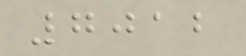7012
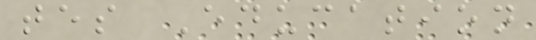tes Education
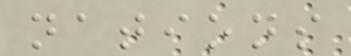nations
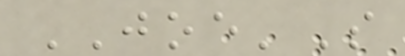JOE'S
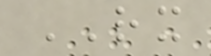RX
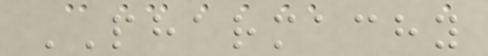PHARMACHY
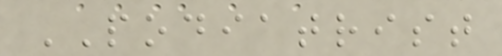PODIATRIST
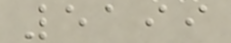5199
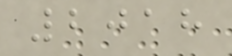2018
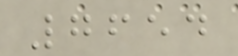7654
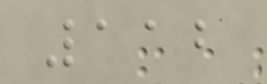112
